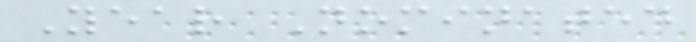Year Nominated
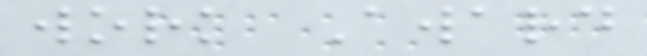work Award
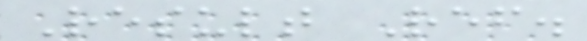Result Ref.
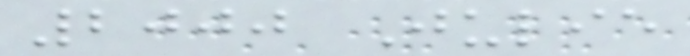2000 Julie
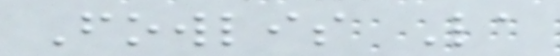Fowlis La
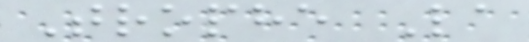Trophe La
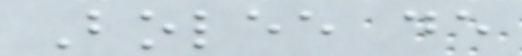Bolee de
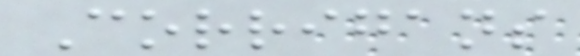Corrigans
